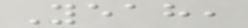Yeah,
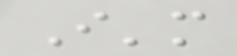I'm
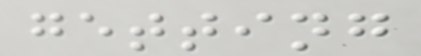getting
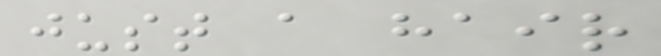just a hair
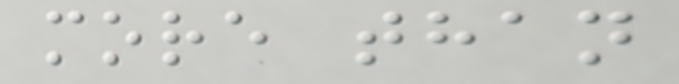more than
